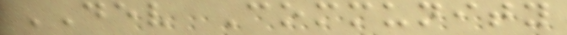DEV Community
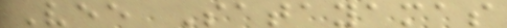Vee Satayamas
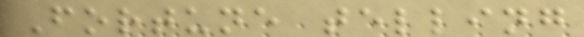Fortune telling
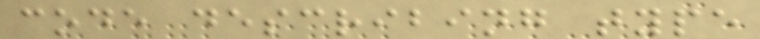code describing type
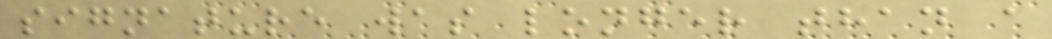signature was longer than a
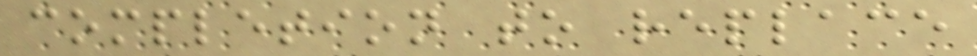completion to replace
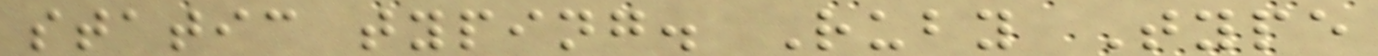static typing. Ruby Type
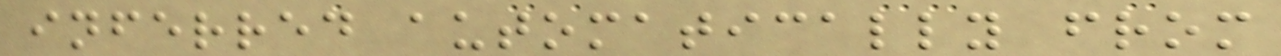inferred automatically from
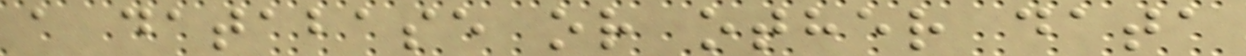a database or other data
